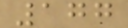177
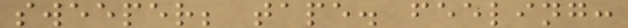sweeper; tape. feeling:
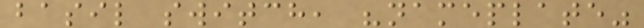basil switch, "nameplate"
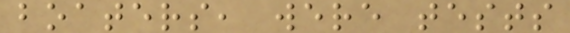boaters, were tests
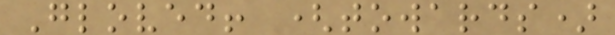Gloved! (towards)
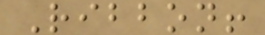Ribbon!
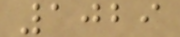1029
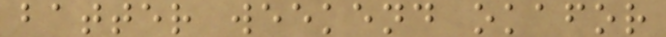batter weekend okafor
